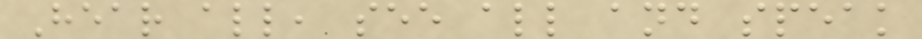Hear all, see all and speak
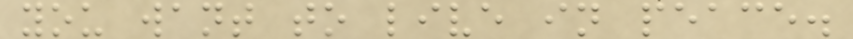you want to live in peace.
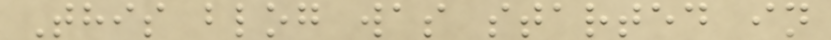This blog was started in
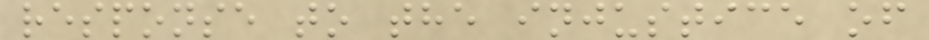response to the injustice of
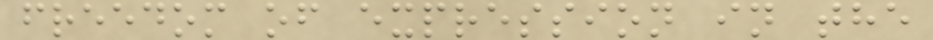freedom of expression in the
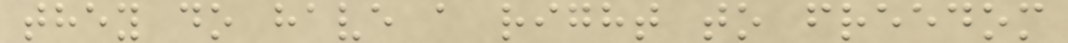they do have a right to freedom
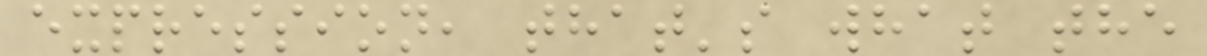expression, that's what the
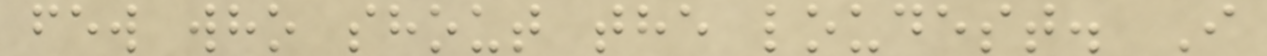few who shout the loudest. I
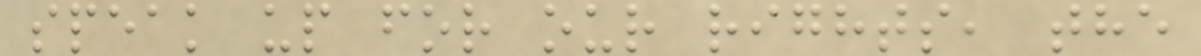speak up for our rights, the
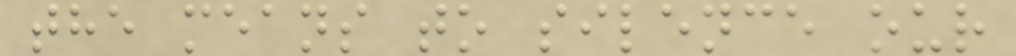the means to silence our
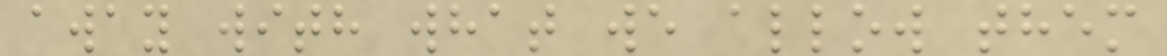away with what we allow them
